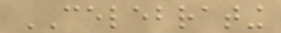CELEBRATING
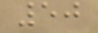50
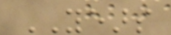YEARS
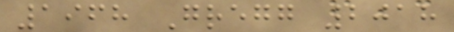1968 Gregg 2018
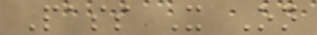Pass It On
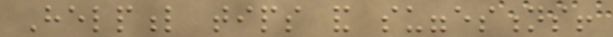Helpful tips and suggestions!
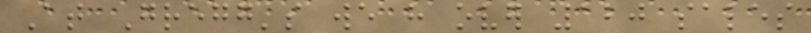At Gregg's we have over 120 sales
